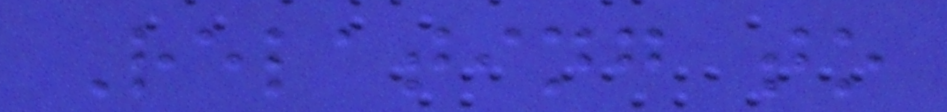Relating to
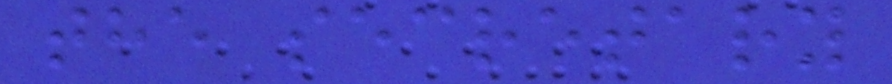the secretary
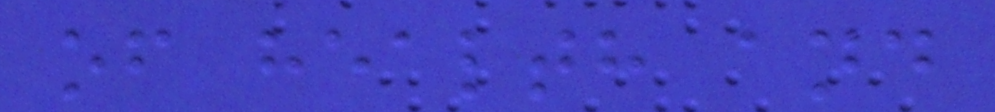of health and
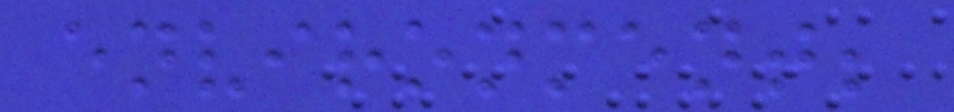environment;
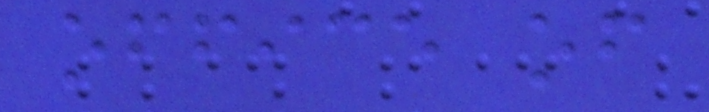office of
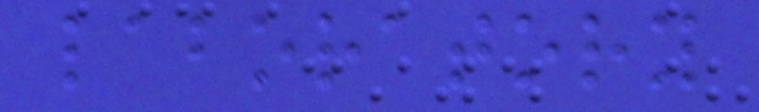laboratory
